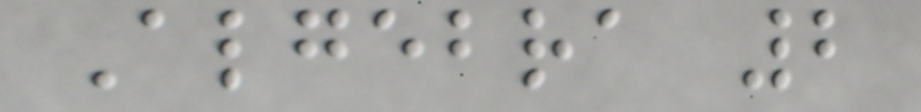Algebra 2
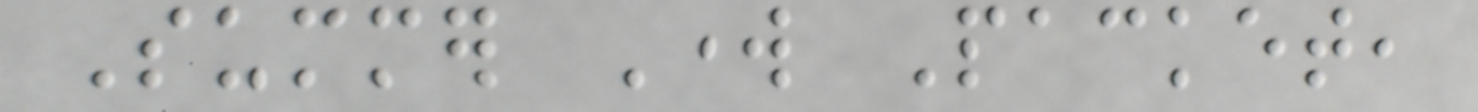Summer Work Packet,
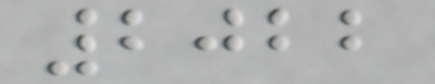2022
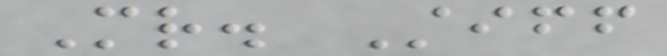Mr. Stiff
